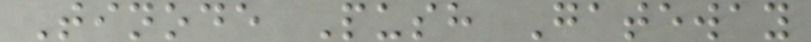Tinode Push Gateway
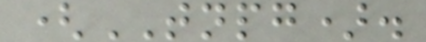(TNPG).
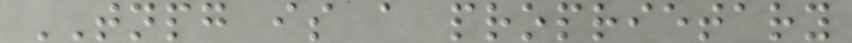TNPG is a proprietary
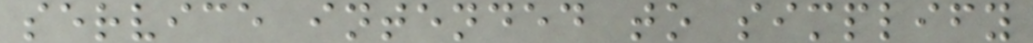service intended to simplify
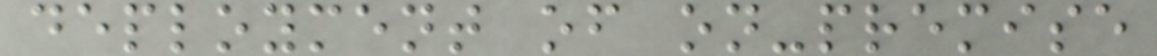deployment of on-premise
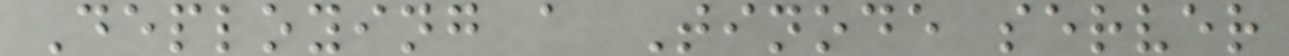Deploying a Tinode server
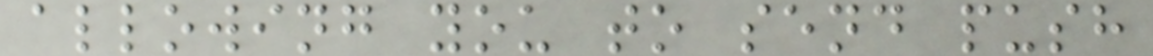allowing you to send push
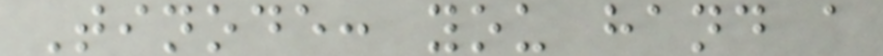Tinode: you hand a
